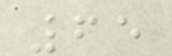65
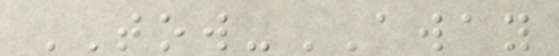TOW-AWAY
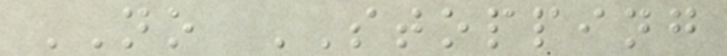NO STOPPING
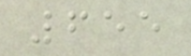655
